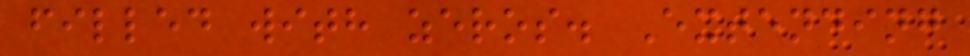filled with zeros. Extending
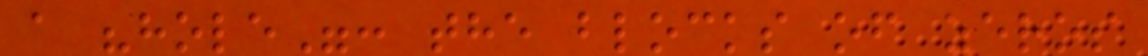a "hole": the blocks of zeros
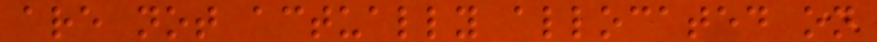are not actually allocated on
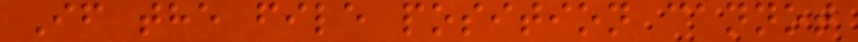If the file position cannot
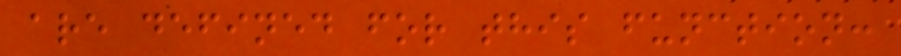are defined for this function:
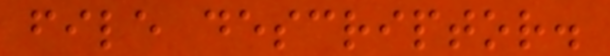file descriptor.
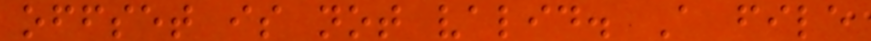offset is not valid. A file
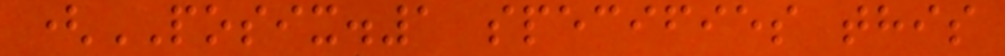(POSIX.1 specifies this
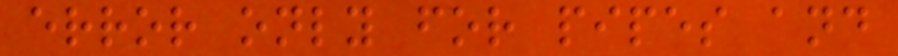error only for pipes and
